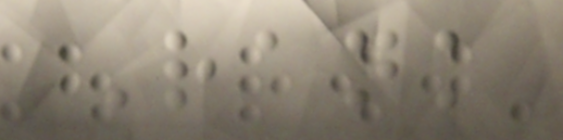Rank
